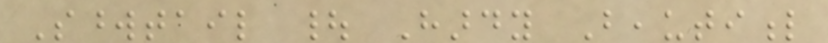Swordtail | Hardy Beautiful
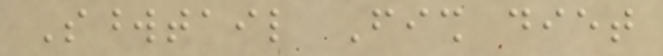Swordtail Fish diet
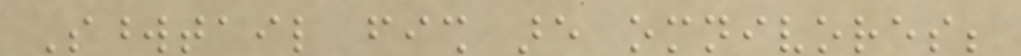Swordtail fish are omnivores;
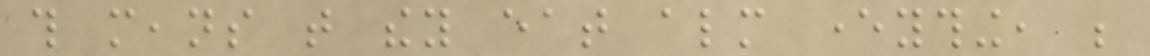this means that they eat almost everything, be
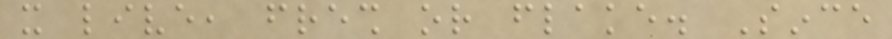it live, fresh or flake. Since
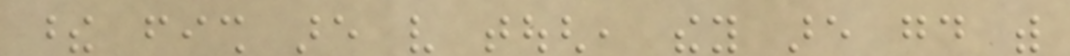these fish are very tough, they are good with
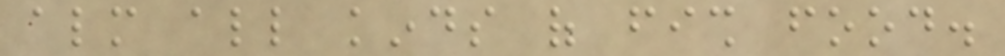almost all kinds of fish food.
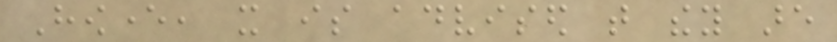However, it is advised that they are
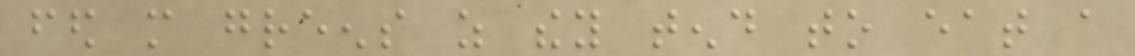fed more greens as they tend to eat a
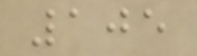105
